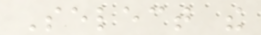Select the
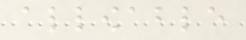allowable
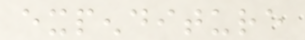expenditure
